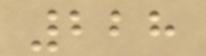228
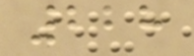228
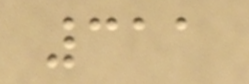311
